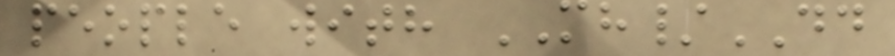people with MH/DD
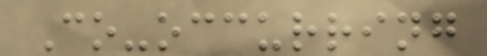Co-occurring
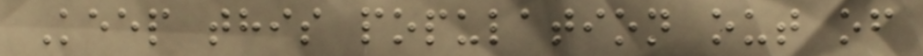Keep this population out of
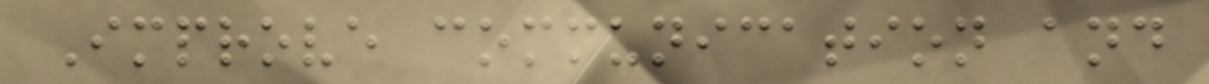Improve communication and
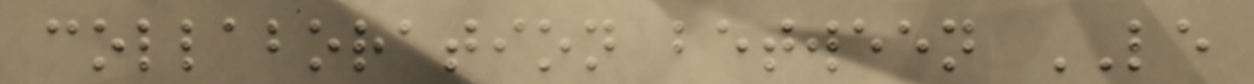collaboration between LE
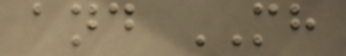and MH
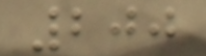200
